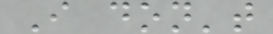I don't
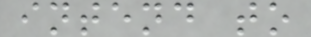intend to
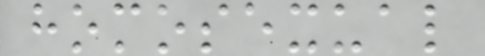homosexual
